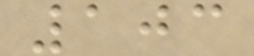103
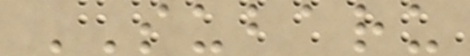SUBARU
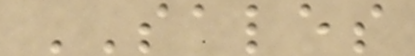SALES
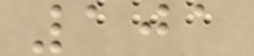101
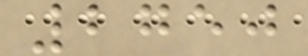2750
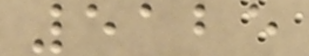5125
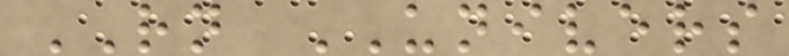RN UNIVERS
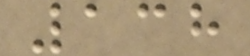138
